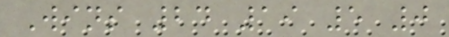Wins 24 19 5 0
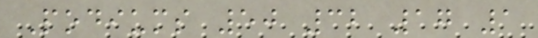Podiums 50 32 17 1
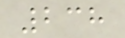238
